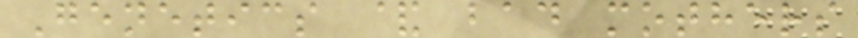Genetics & bad mothers
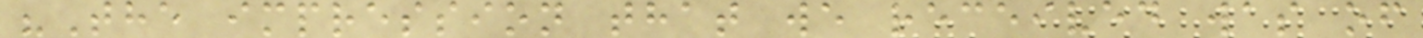"The impression that we received was of
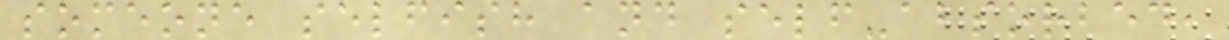someone selfish and self-absorbed,
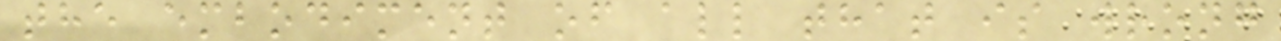the embodiment of all that is wrong
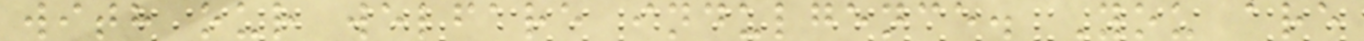with our welfare indulgence. You are
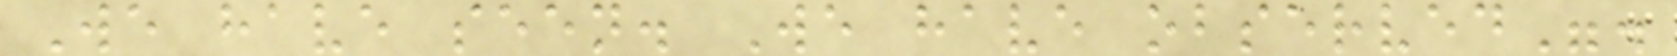We have seen. We have observed".
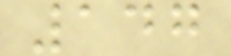147
